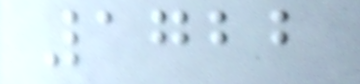1722
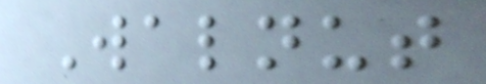Walnut
